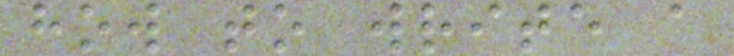how to write a
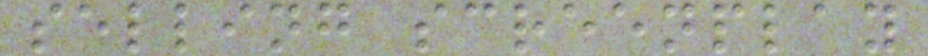selling screenplay
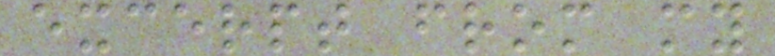excerpt from my
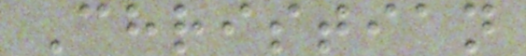Christian
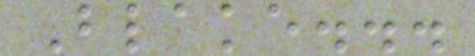Blake...
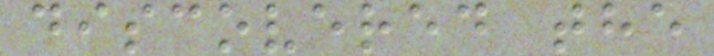discovered the
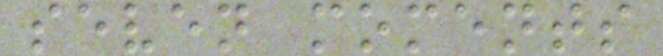seven moments
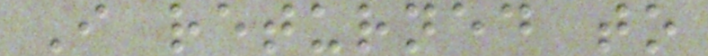I returned to
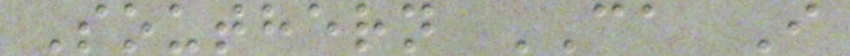Southern CA I
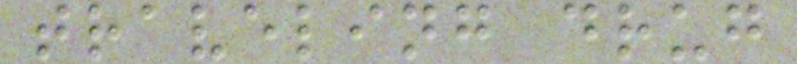traveling drug
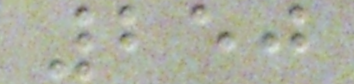250
